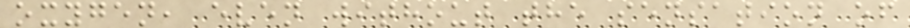oxygen, even without the sensation of
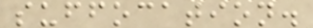suffocation.
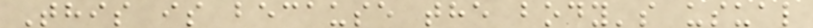This is because the body's usual
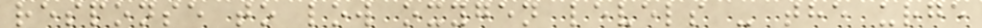response to low oxygen levels - the urge
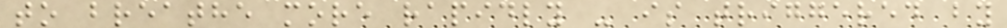to breathe more rapidly - is triggered by
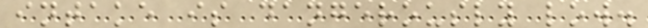intake is dangerously low.
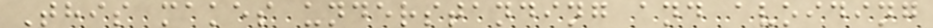This makes understanding and avoiding
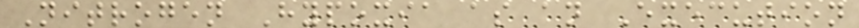Nitrogen Hypoxia as an Execution
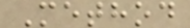Method
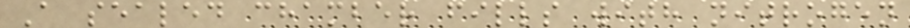A sealed chamber fills with nitrogen
